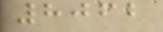8062
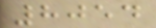8054
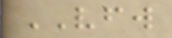VFW
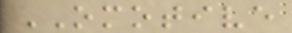OMOTIVE
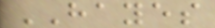HAYES
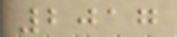2017
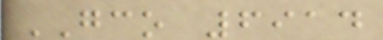GCO 6914
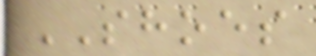SHOES
